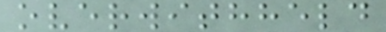overwithheld
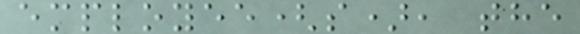employee(s), the
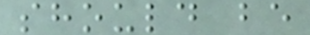should be
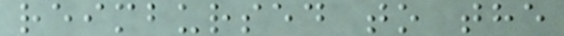reimbursed to the
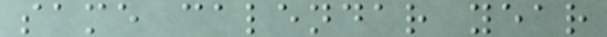same calendar year
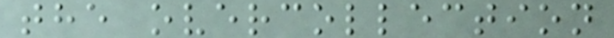the overcollection
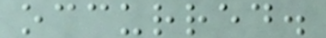occurred.
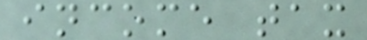income tax
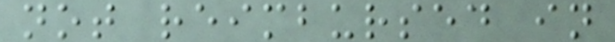not reimbursed in
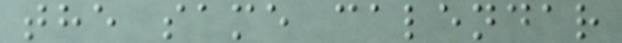the same calendar
